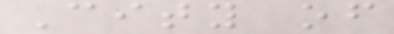City of
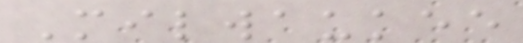Milwaukee
